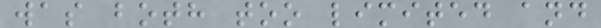was both too limited and
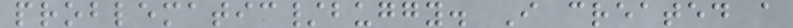problematic/buggy. I created a
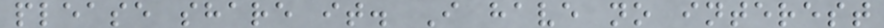please share it. I have no interest
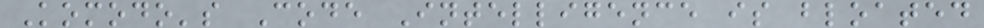Komodo's Code Intelligence is bloated
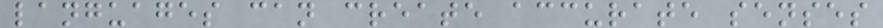languages can create accurate senses
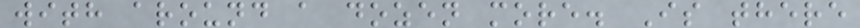with around a dozen more. Is there
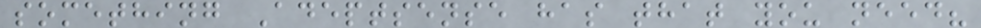something Adeptsense has that you need?
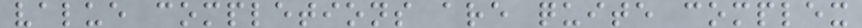value completions are quite complex
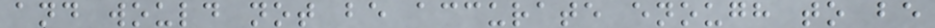and would not be accurate enough to be
